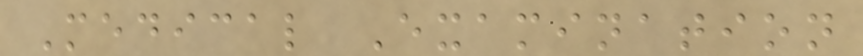Medical Examination
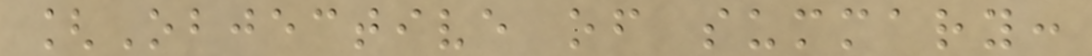[Objective of summary:
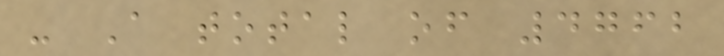- A total of 4762
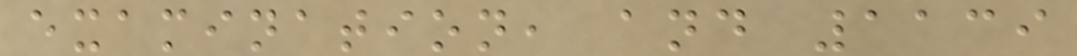examination, and 1139
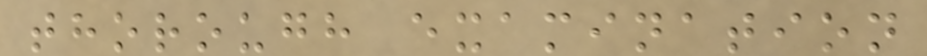thorough examination
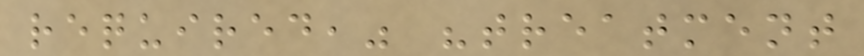required," "treatment
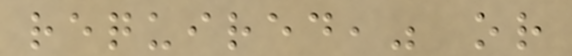required," or
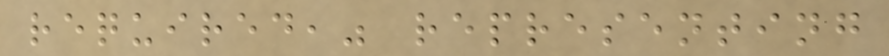required," representing
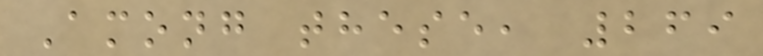Among these, 269
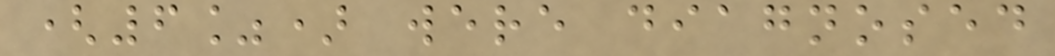(6%) were diagnosed
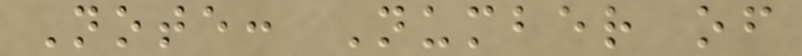Note: Number of
